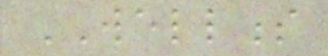WELLNESS
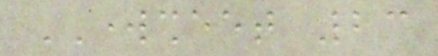WORKSHEET 23
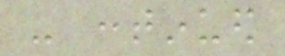- continued
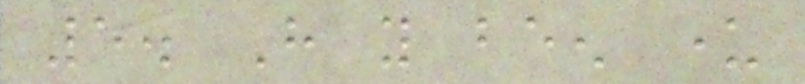5. Have you been under
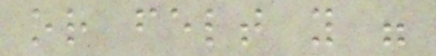or felt you were
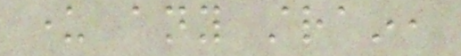under any strain,
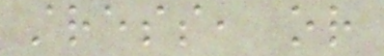stress, or
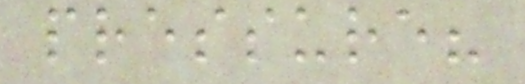pressure?
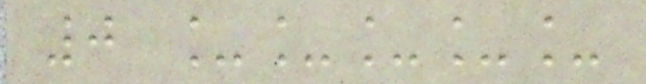0 _____
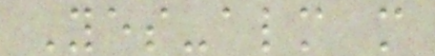Yes-almost more
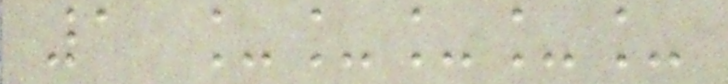1 _____
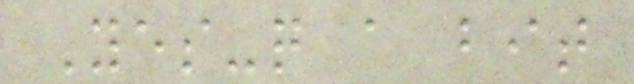Yes-quite a bit
